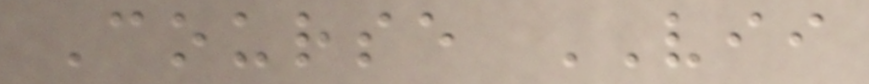Course VII
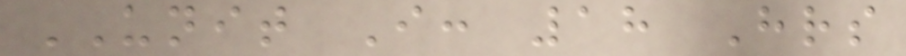UNIT I: 18 Hrs
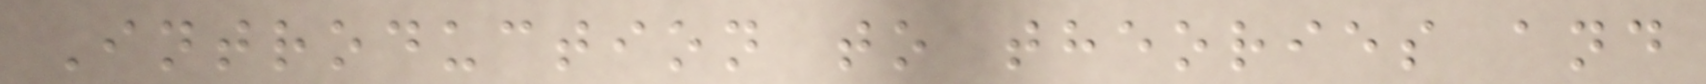Introduction to theories and
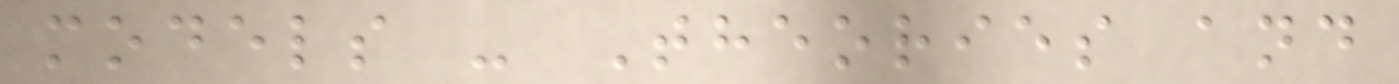models - Theories and
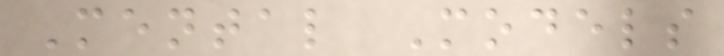Mental Models
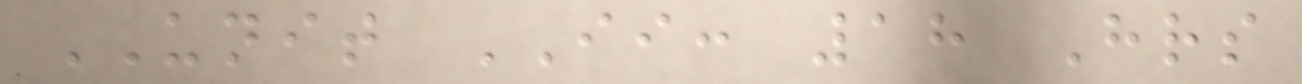UNIT II: 18 Hrs
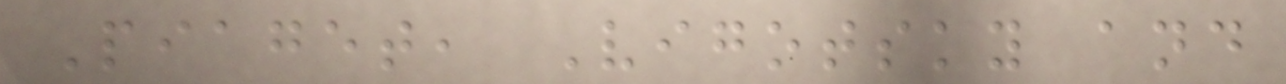Piaget, Vigotsky and
